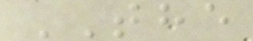THE
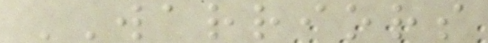WARRIORS
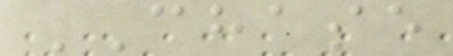CHASE
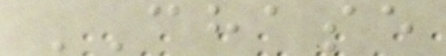CHASE
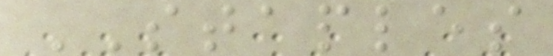STAPLES
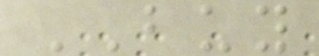BUY
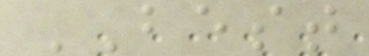BEST
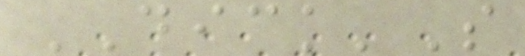DICK'S
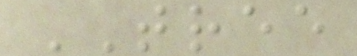TREE
